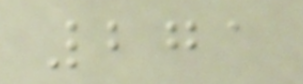271
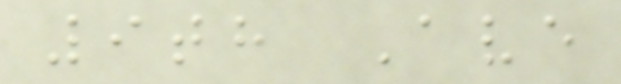9th Ave
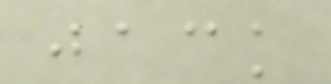jack
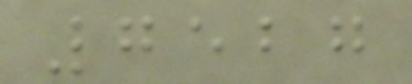7527
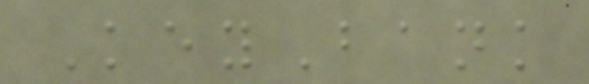KeyBank
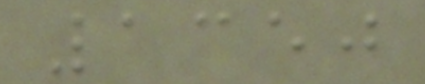1350
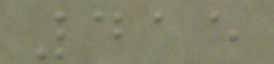415
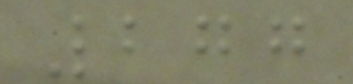277
